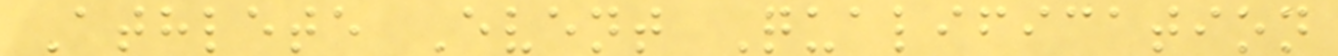Athlete Event Qualification
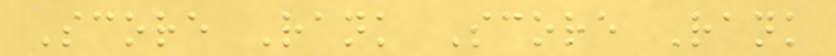Score Rank Score Rank
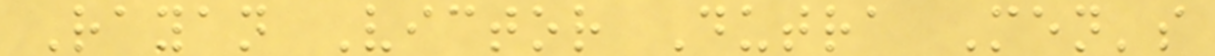Rayan Victor Dutra Men's
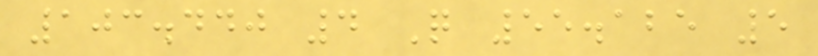103.440 4 Q 55.125 5
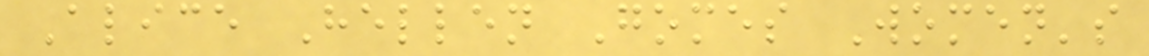Alice Hellen Gomes Women's
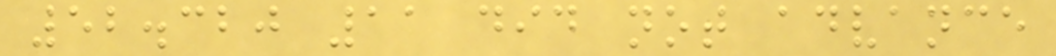52.320 11 did not advance
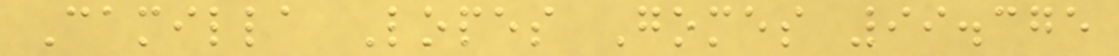Camilla Lopes Gomes 99.375
